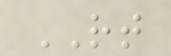RT
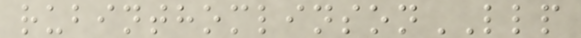rubinthomlinsonLLP
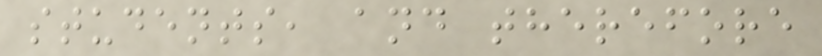students, and therefore
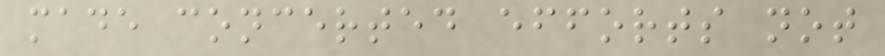made concerted efforts not
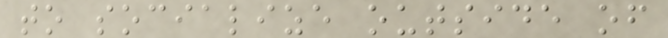to socialize outside of
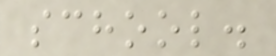school.
